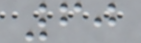60
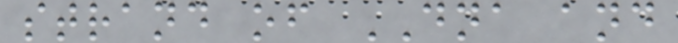strand of DNA and
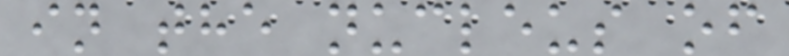in the nucleus of
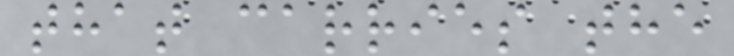that carries the
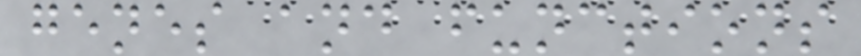genes and functions
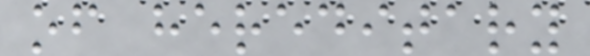of hereditary
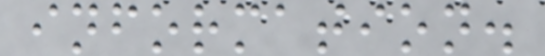information.
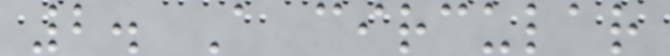2. A circular
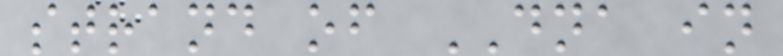strand of DNA in
